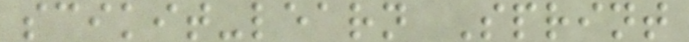scikit-learn Sprint
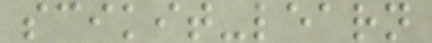scikit-learn
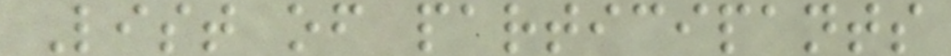List of participants
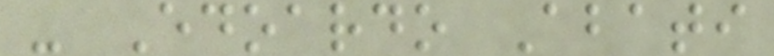- Edoardo Abati
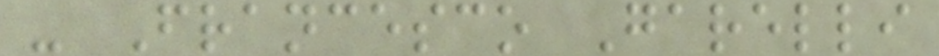- Francesco Garelli
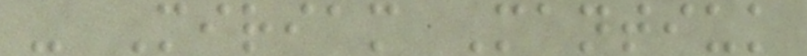- Miriam Mantiuk
